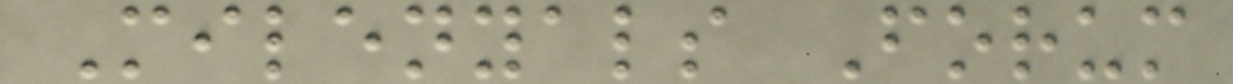Milenyals Forum
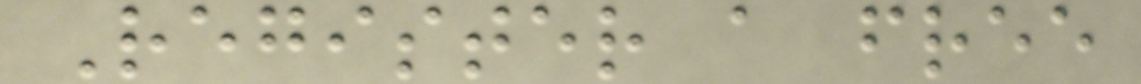Register a free
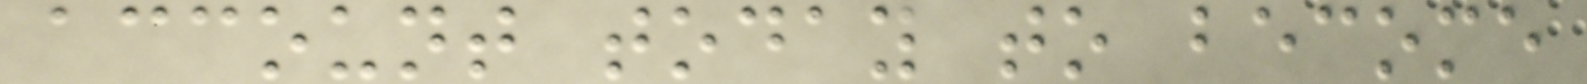account today to become
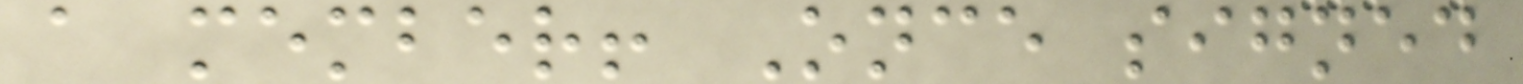a member! Once signed
